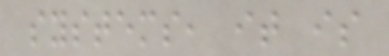systems, it is
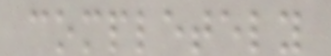completely
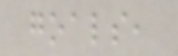goals,
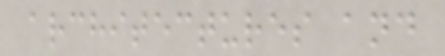architectures and
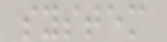system
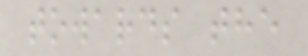towards the
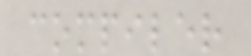compiler
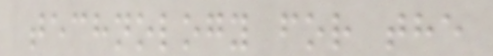technology for the
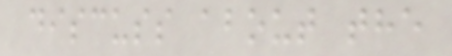discuss about the
